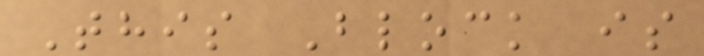This Block is
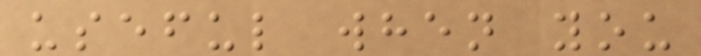useful when you
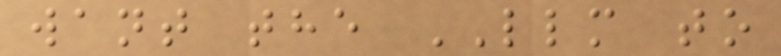want the LLM to
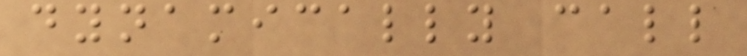dynamically call
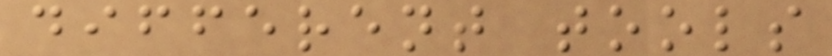different tools
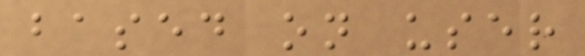based on user
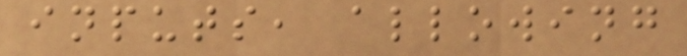inputs, allowing
